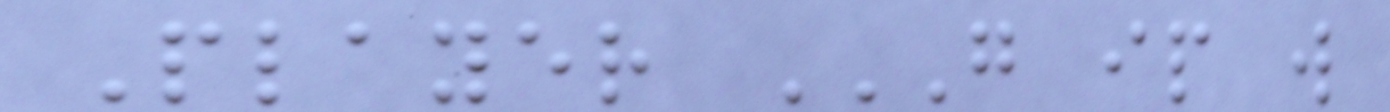Player G IP W
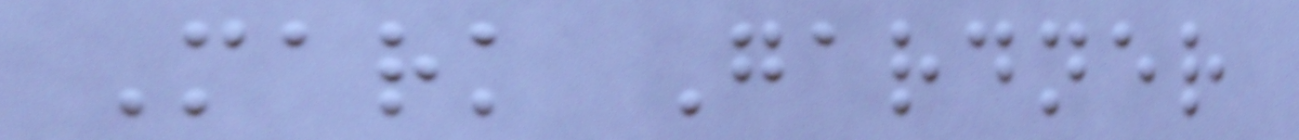Mark Gardner
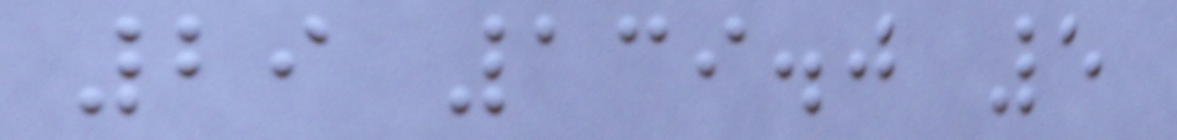29 139.0 5
